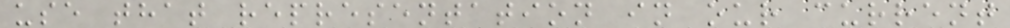use that representation in our current
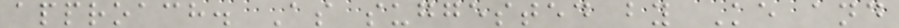approach. As suggested by Ke and
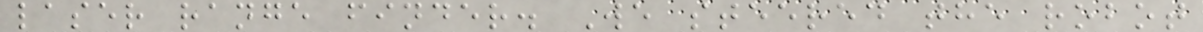laser range finder. We steered the robot
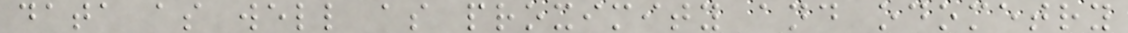data as well as proximity and odometry
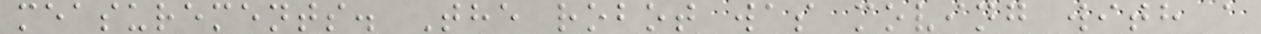measurements. The robot was moving with a
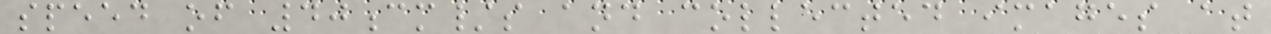speed of 40cm/s and collected images at
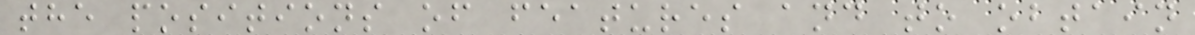the positions of features and to obtain
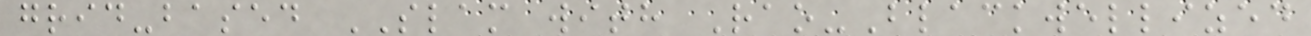grid-based SLAM with Rao-Blackwellized
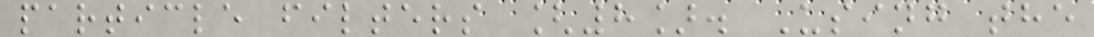particle filters [8]. Using the
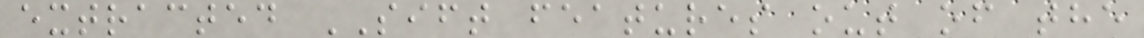extracted SIFT features out of the
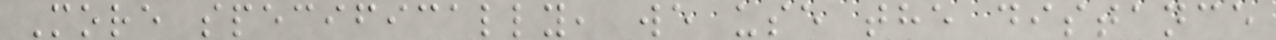More specifically, we use the distance
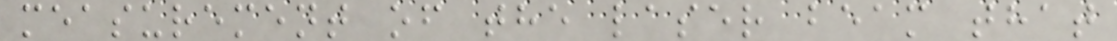measurement of the laser beam that
